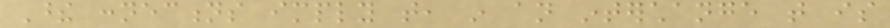These connections imply that, in an interchange that is
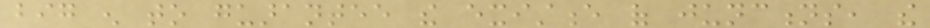big enough to guarantee the existence of junctions, the
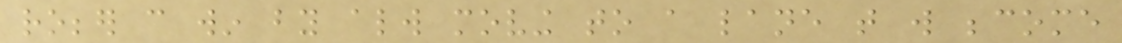robber can win by always moving to a lane that will become
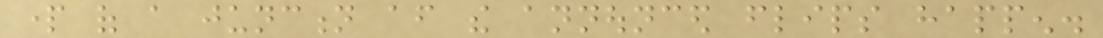part of a junction after the announced flips happen.
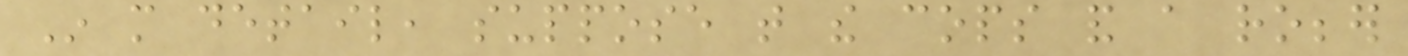In more detail, suppose that the cops and a robber
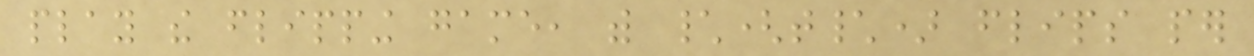play the flipping game, with \(t\) flips per
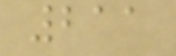211
